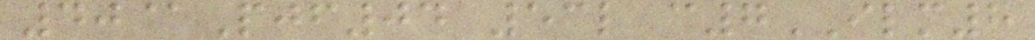40@Pjf04 53l c7ILM8
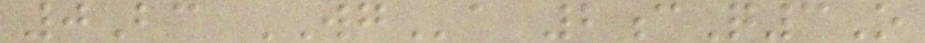0Bc WGa 2cQ3O
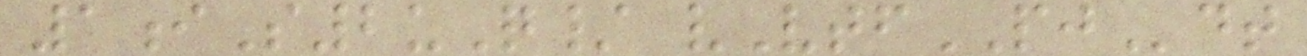1iS2uQ/ vVtfPJdt
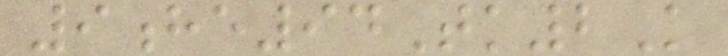9he94Tk2K
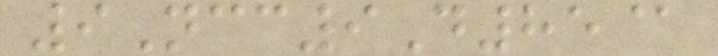9Ncc9D85@
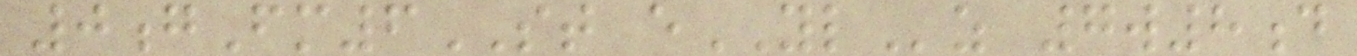0gFm6ST eYLz 7w8d
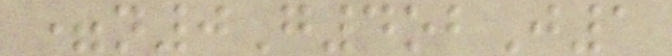=n0G4obJ1
